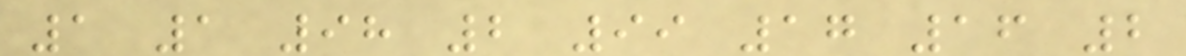1 1 98 2 99 17 16 2
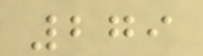279
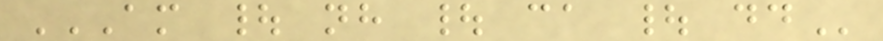AM | NH | CA | DD
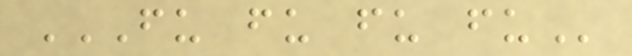FU FU FU FU
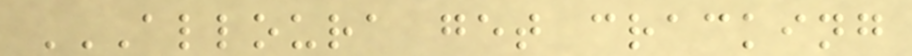ALLOURA GET CRACKING
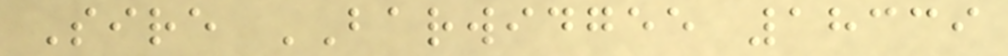Sire BARWIDGEE 18339
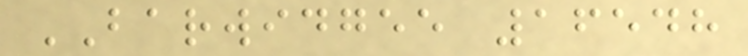BARWIDGEE 16548
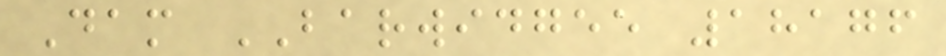Dam BARWIDGEE 18176
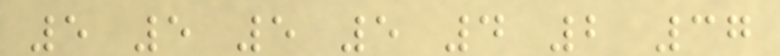5 5 5 5 4 2 37
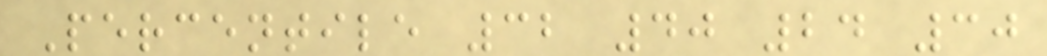Percentile 32 40 24 30
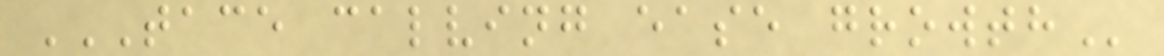TACE CALVING EASE GROWTH
